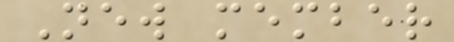New member
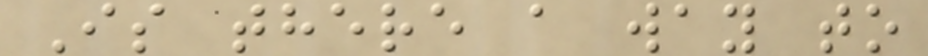Is there a way to
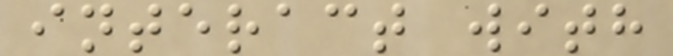interact with
